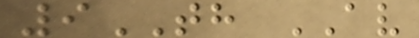9TH AV
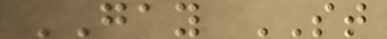GAY ST
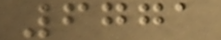6771
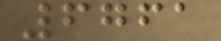6761
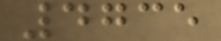4735
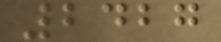2427
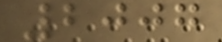2007
